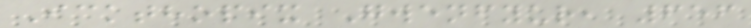Ickthopix Gwenfyur, 656
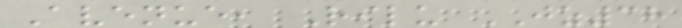Avenue, Rilu JZ38
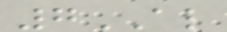7AL
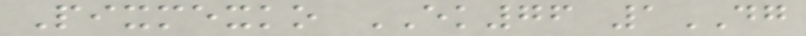Pixmexko EK76 1DG
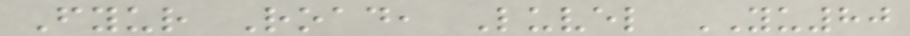Fyur Road, Luvel YU80
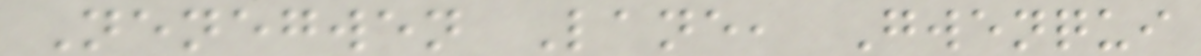Nenegwen Lane, Gwenqui
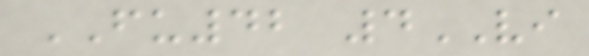FU42 4VI
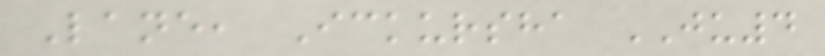Lane, Ickursha JU4
